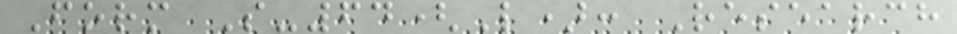Form S-64(L): Research
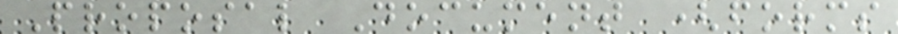Proposal Document (forms
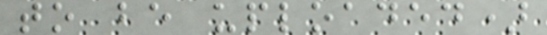to be uploaded)
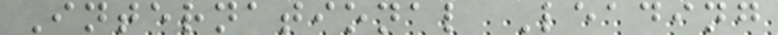International Leading
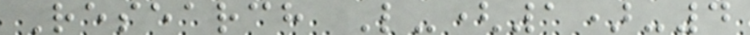Research L-(1)-4
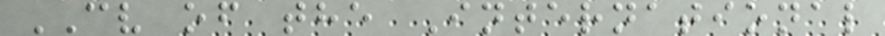CV of the International
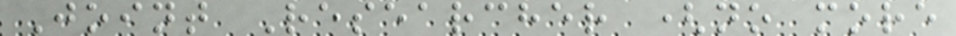Joint Researcher (no more
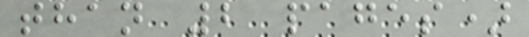than 2 pages)
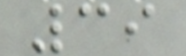39
